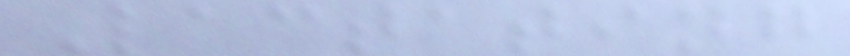Lactating
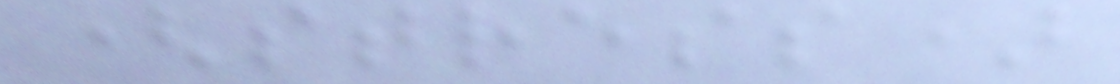(stress)
